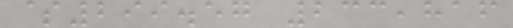$299.57 233,816
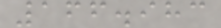166.983
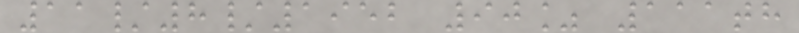11/8/1952 90% 111th
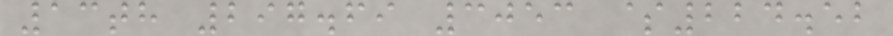13th 297.69 3053 $224.52
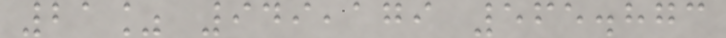21% 949,179 565.873
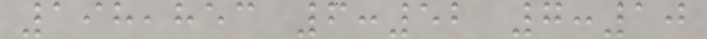198,853 6:52 7:10
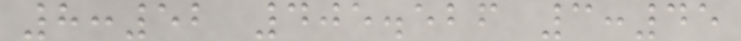8:52 405.526 3:45
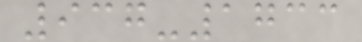937-1733
